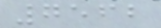7562
